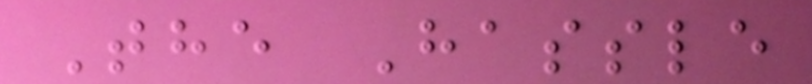The Hassle
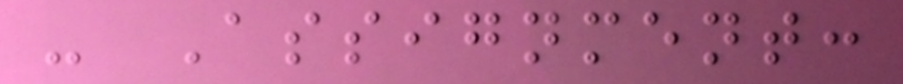- Assignment:
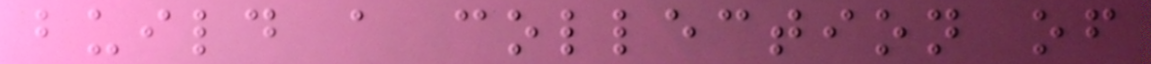build a collection of
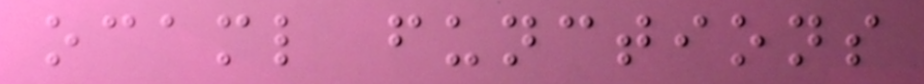ocaml functions
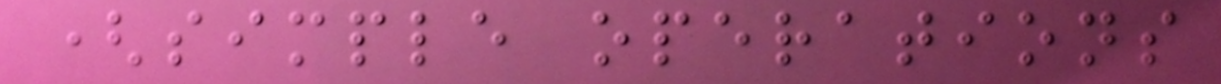(simple operations
